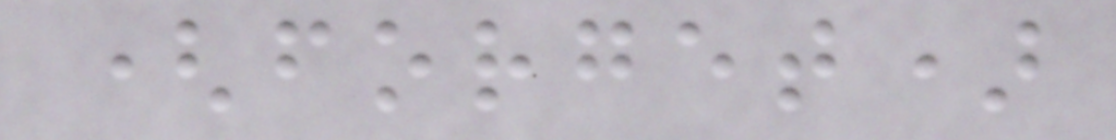(forget)
